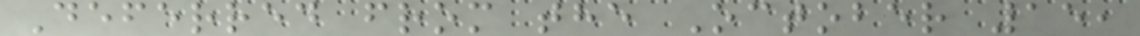Deferred from the October 15,
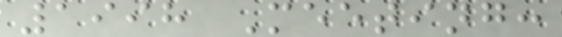1998 Meeting:
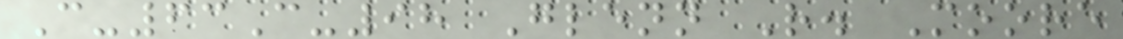C-63C-98 Glenn R. Moore
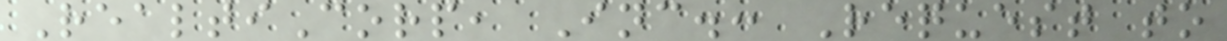RealtiCorp, Inc.: Request to
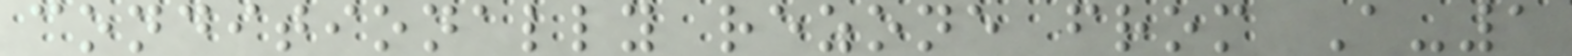conditionally rezone from A-1
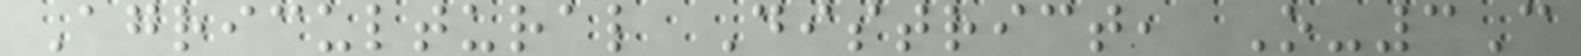Agricultural District, O-3C
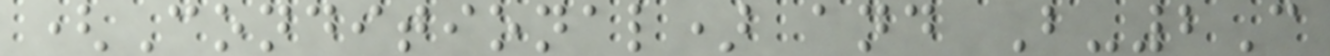(Conditional) and B-2C
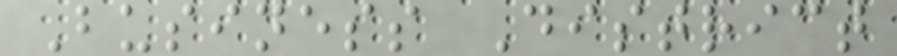Business District
